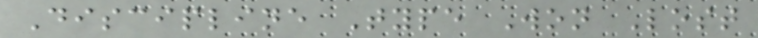Discipline Type Won Lost
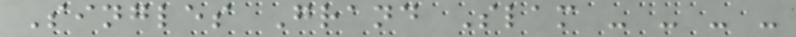Singles Grand Slam - - - -
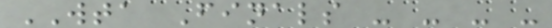WTA Finals - - - -
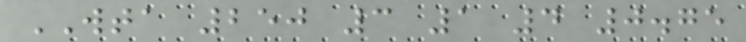WTA 250 3 1 4 0.75
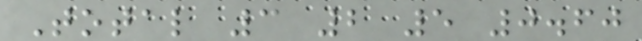Total 3 2 5 0.60
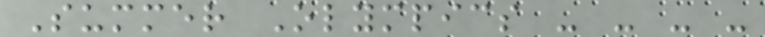Summer Olympics - - - -
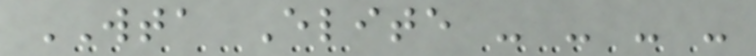WTA Elite - - - -
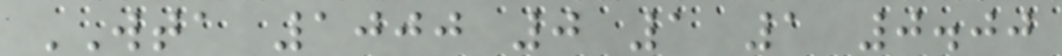WTA 1000 0 1 1 0.00
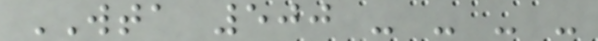WTA 500 - - - -
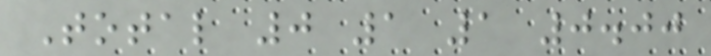Total 0 1 1 0.00
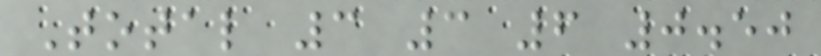Total 3 3 6 0.50
